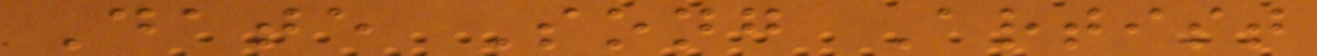Date Song Artist
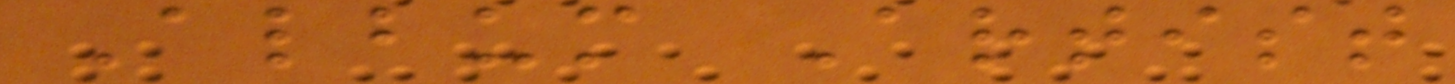Album Artist
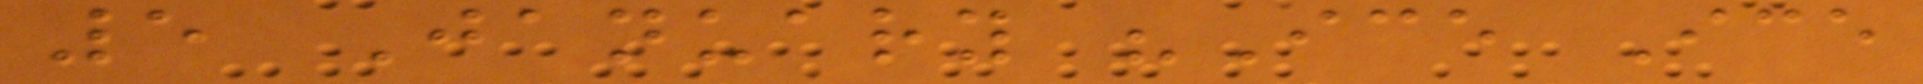5 January "Ice Ice
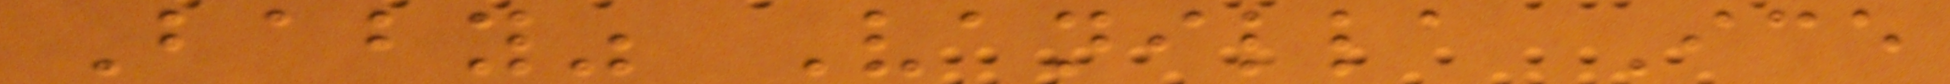Baby" Vanilla Ice
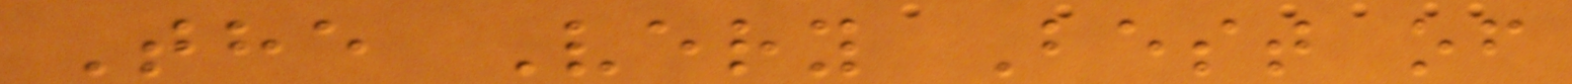The Very Best of
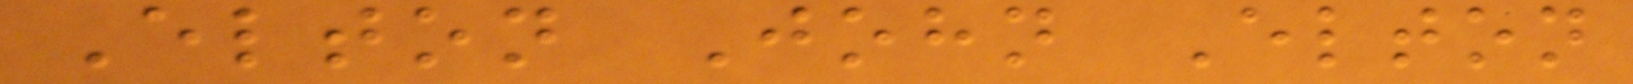Elton John Elton
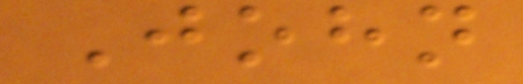John
